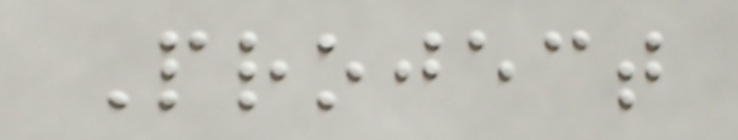Project
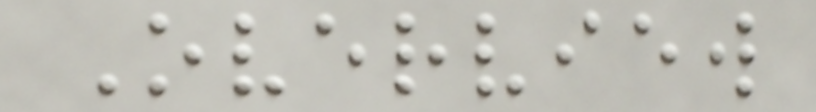Overview
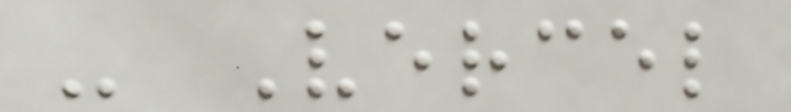- Vercel
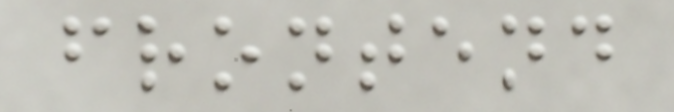frontend
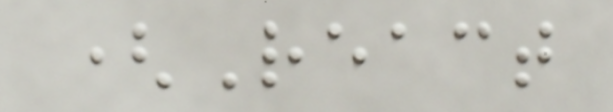(React
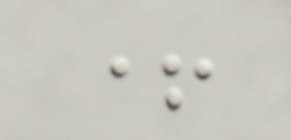+
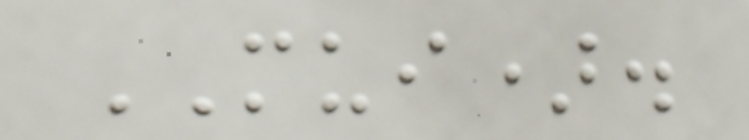MUI).
